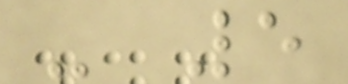- 5
